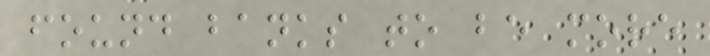found banks to be more
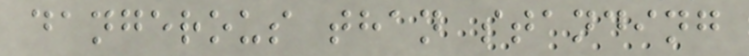dangerous than standing
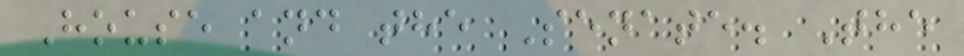House and the Senate. The
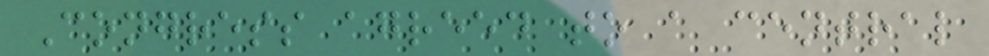Congress agreed to a central
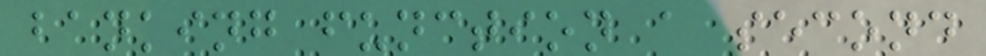banking function a second
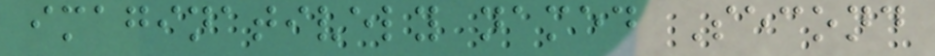imaginatively named Second
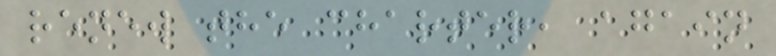renew the charter, again
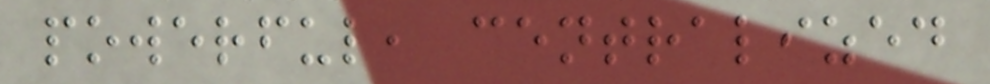powerful, centralized
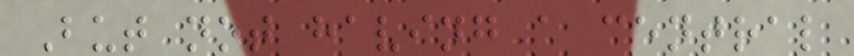But not having a central
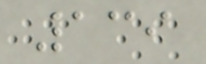139
